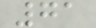71
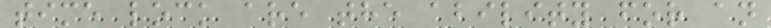time lock are the ability for an
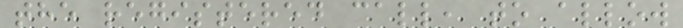the registered call, to allow
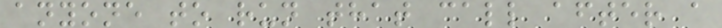anyone to run that call after a
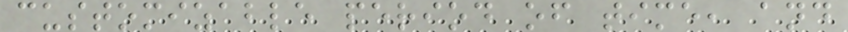customizable period of time, and
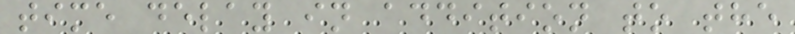time delay in addition to the
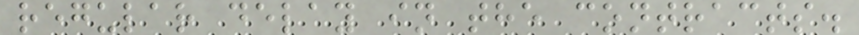regular delay in the contracts.
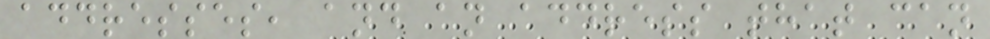addresses, and an address that can
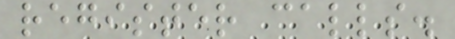register calls.
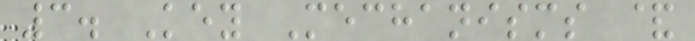3. Key Mechanisms &
